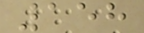158
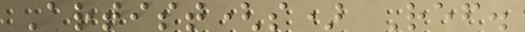Artist(s) Ref.
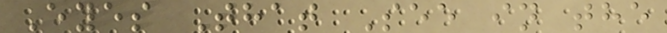Eyes That See in the
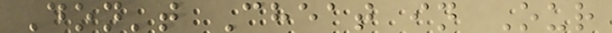Don't Cheat in Our
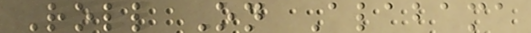Roll On Alabama
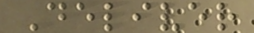Deliver
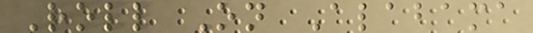Roll On Alabama
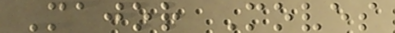Major Moves
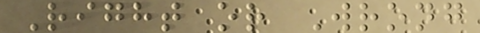Right or Wrong
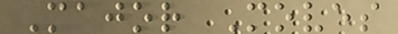Major Moves
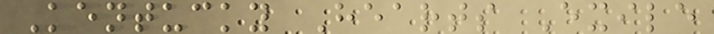Kentucky Hearts Exile
